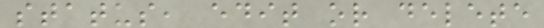status, edit or delete
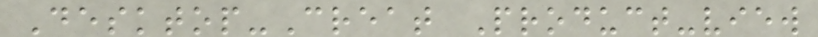Desktop-Creat Product-view
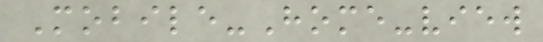Mobile-Home-view
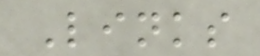Links
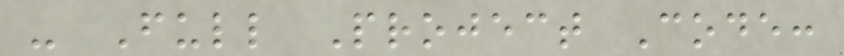- Full Project Code:
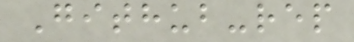Github-rep
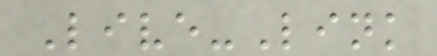Live-Link
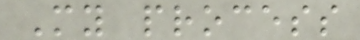My process
